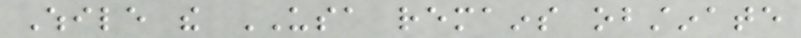While the USA remains obstinate
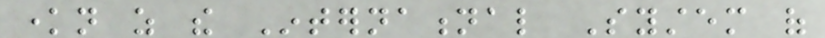known as the International System of
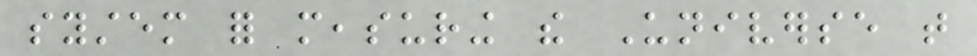system for measuring the Universe that
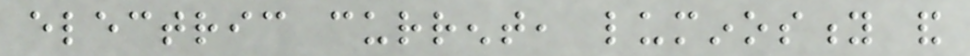electric current, luminosity and
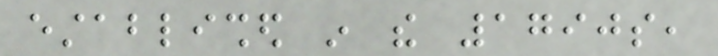established in the 1790s,
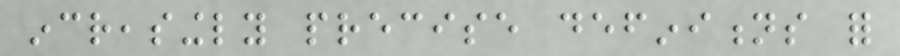increasingly precise definitions for
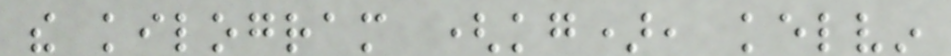the kilogram (kg), kelvin
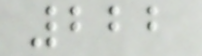222
